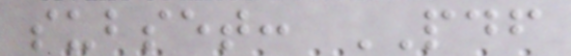subset: PDF
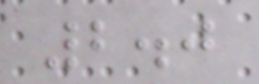2.0
